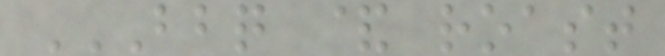BBQ & ROAST
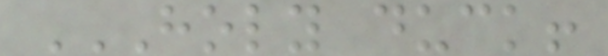HOLY DUCK!
